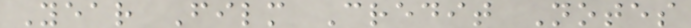Year Film Credit Notes
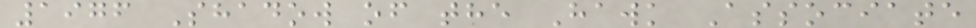1976 Shadow of the Hawk Associate
